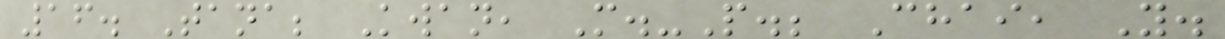16. Tana; Kwan, M.-P.; Chai, Y.
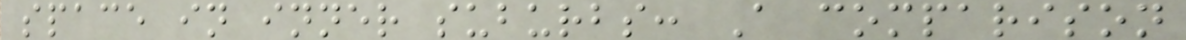space in inner suburbs: A comparison
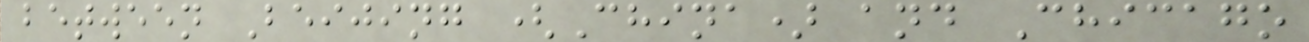between Beijing (China) and Chicago
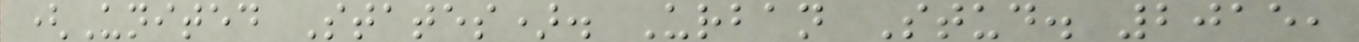(United States). Urban Stud. 2015,
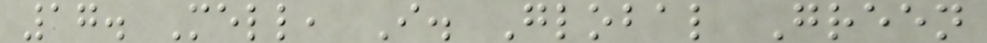17. Mell, I. Global Green
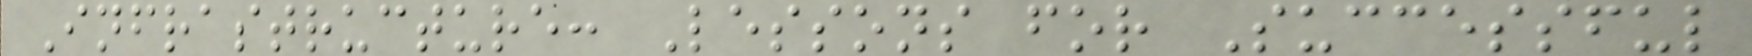Infrastructure: Lessons for Successful
